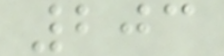203
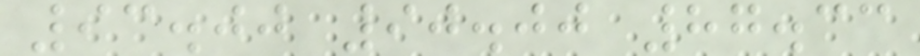93.00 90.00 87.33
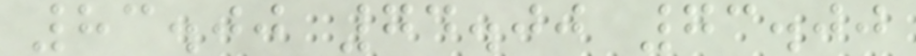83.00 74.00 73.00
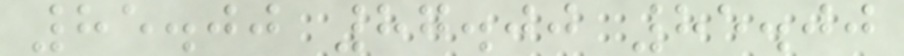85.00 87.00 85.00
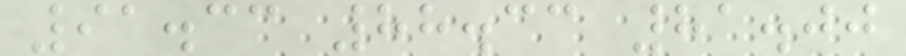91.33 88.33 81.00
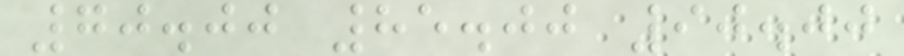70.00 85.00 90.00
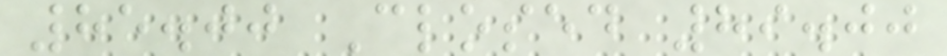85.00 Closed 89.00
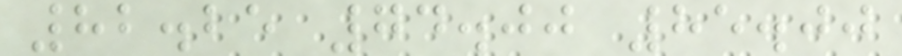82.25 74.00 85.00
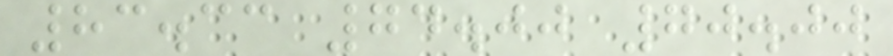83.33 74.00 70.00
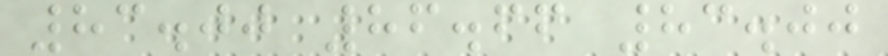83.00 86.66 83.00
